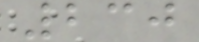230
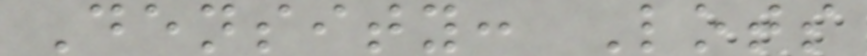Density: Lots
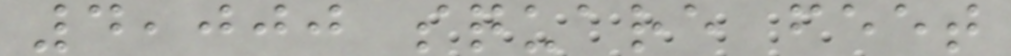4,000 square feet
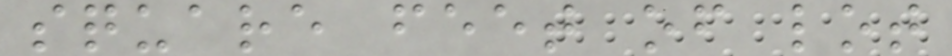square feet of lot
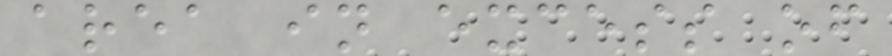area in excess of
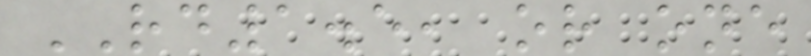RD1.5, or one
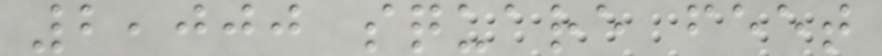2,000 square feet
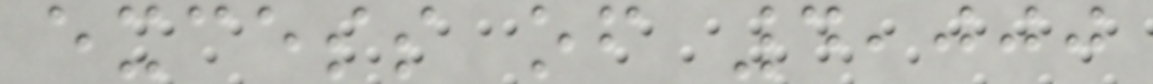excess of 4,000
